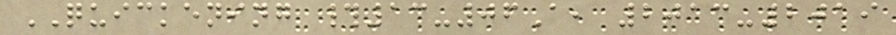QUICKENING #13-06A, 2013-2019
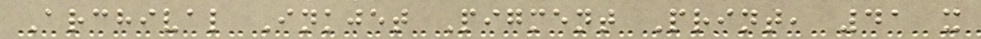Archival Inkjet Pigment Print, 41 x
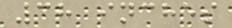38 inches
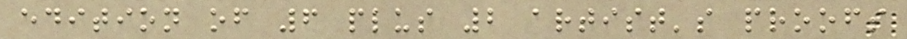edition of 6 plus 2 artist's proofs
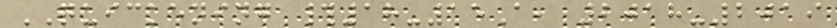QUICKENING #18-15A, 2018-2019
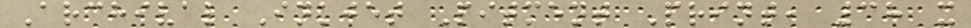Archival Inkjet Pitment Print, 38 x
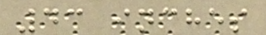43 inches
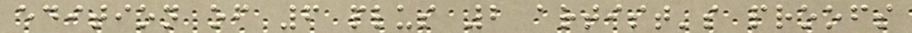edition of 6 plus 2 artist's proofs
